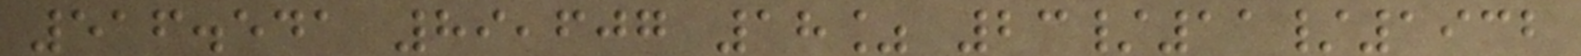516.541 89,607 18% 23/11/1932
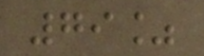79%
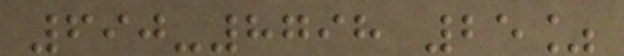690-8798 25%
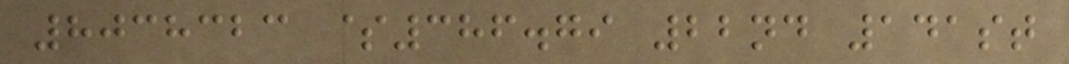8038323 $386.79 22nd 141st
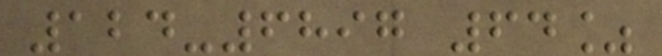124-6897 64%
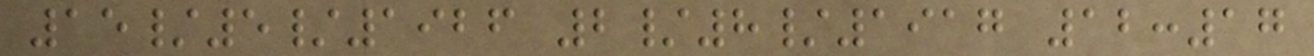15/5/1926 2/8/1917 12:17
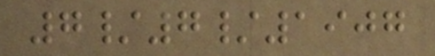7/7/1907
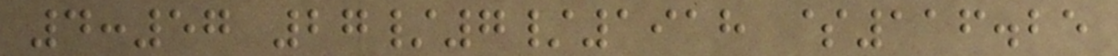4:57 27/7/1918 $116.25
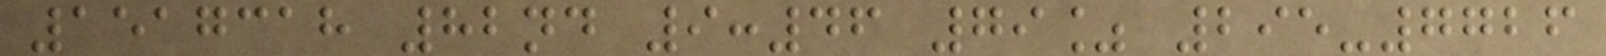1517318 82nd 9:46 79% 295-7726
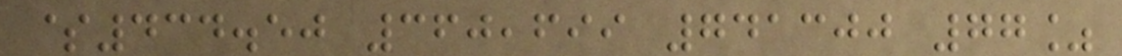$434.50 360,699 741300 77%
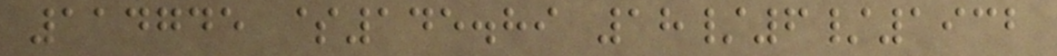114745 $145.89 18/6/1932
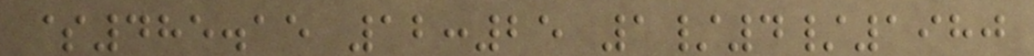$485.15 12:25 1/4/1980
